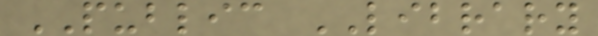PUBLIC LIBRARY
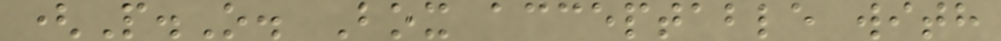(P.O. Box acceptable with
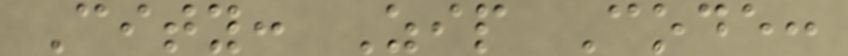City: Zip Code:
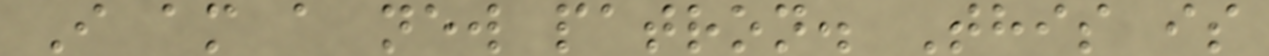I am a new patron. This is
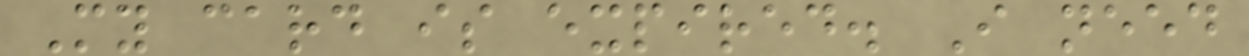My card is expired. I need
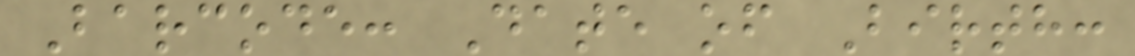Barcode: Date of Birth:
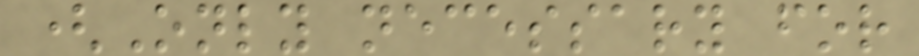(Only necessary for
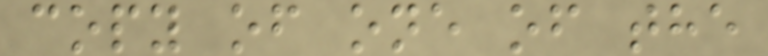copy of one of the
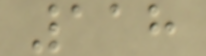118
